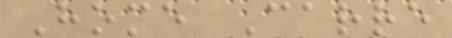Home Carre
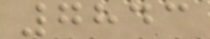7843
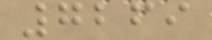7269
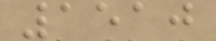1510
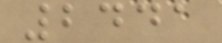2441
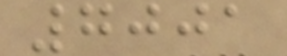7001
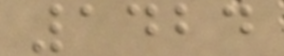1424
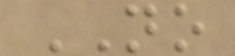NO
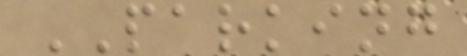PARKING
